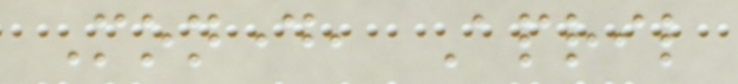Monday, April
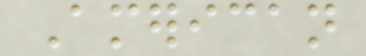American
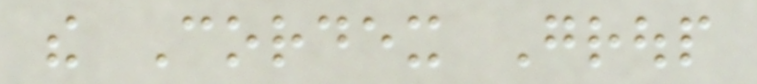the Cordex Group
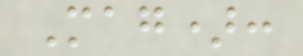Mag):
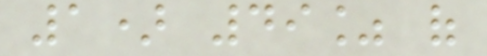1) 49% of
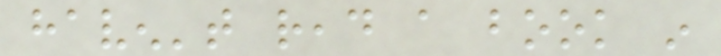haven't read a book in
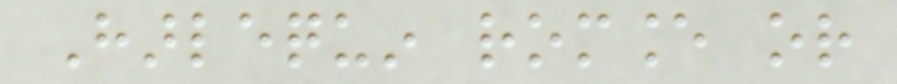Harlequin romance or
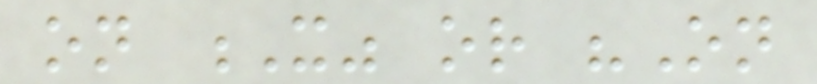on X" or "On
